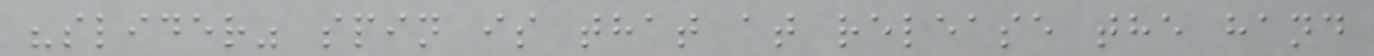"slider" spin is that at release the hand
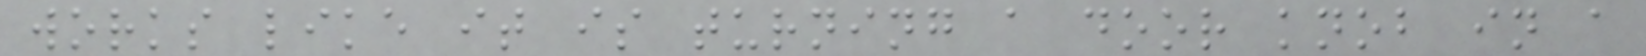works like it is turning a door knob in a
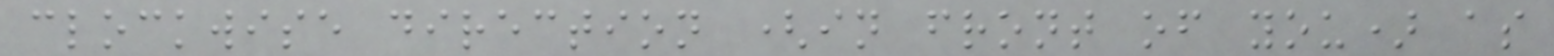clockwise direction (in front of you) as
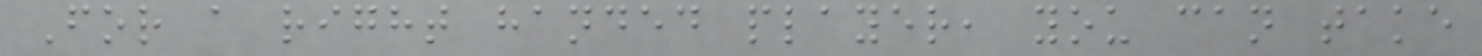For a right handed player, you can take
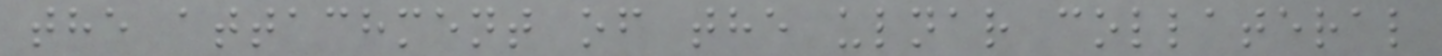the attachment of the ulnar collateral
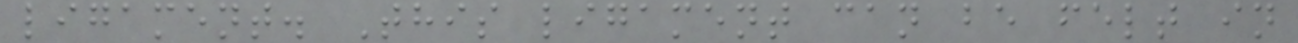ligament. This ligament can be felt in
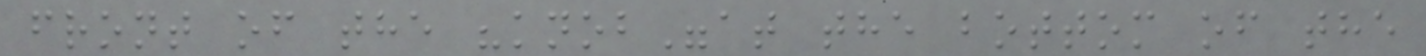front of the "knob"at the bottom of the
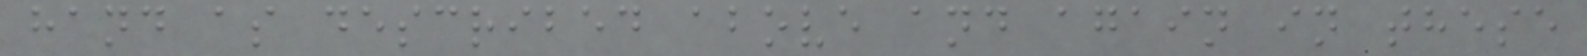hand as described above and again in these
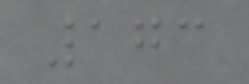173
